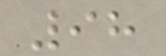98
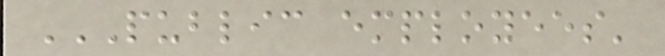PUBLIC EMPLOYEES'
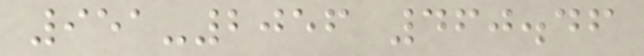951-2056 460.46
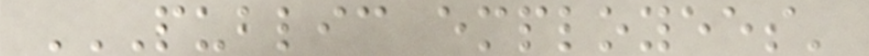PUBLIC EMPLOYEES'
